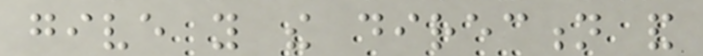give you the direction and
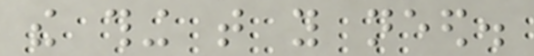the thing that you need.
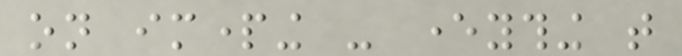on imparting - everything that
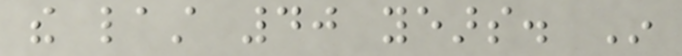the last 40 years. In
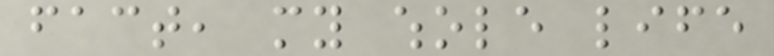fact, my whole life
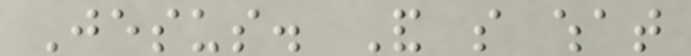Jesus. And so what
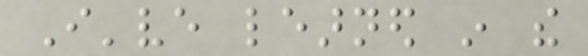I've learned in the
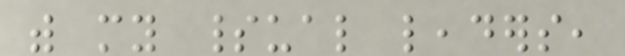with my spiritual leaders,
